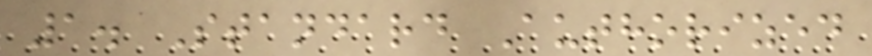1. Standard Authorized
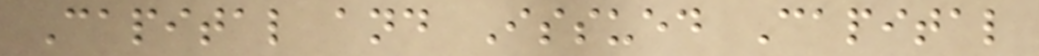Capital and Issued Capital
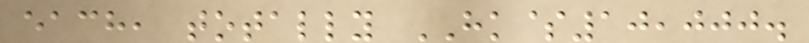each, totally HK$10,000.
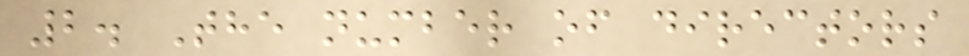2. The number of directors
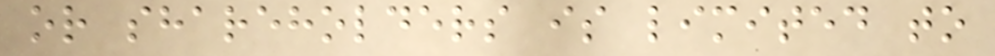or shareholders is limited to
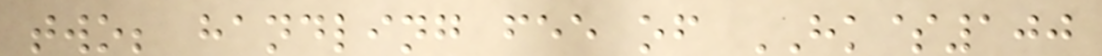two; handling fee of HK$100
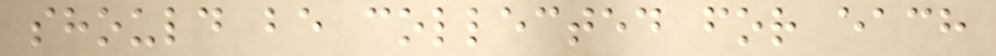should be collected for each
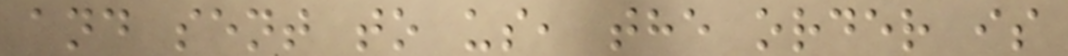and sent to us, the order is
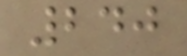240
